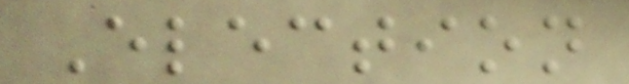Election
